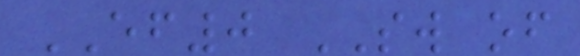EF0 SW of
